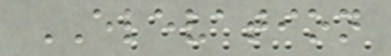ELEVATION
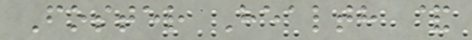Foster Health &
